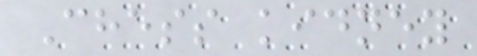Chess kidney
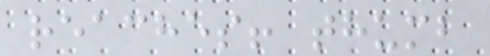reaches! thumb
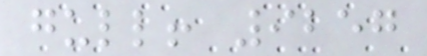gull! 9257
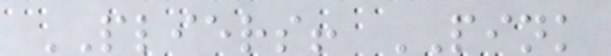PLIERS! PINK
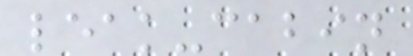leak-cabin
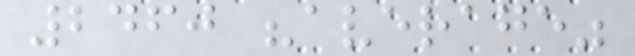2460 "average"
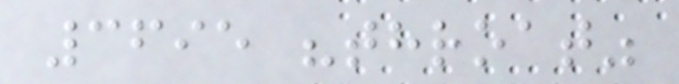3695 "throat"
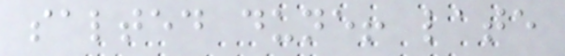salted dune! late
